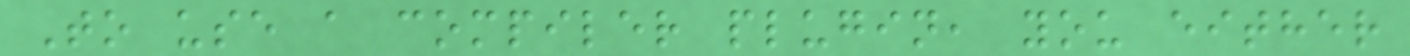To use a compiler plugin, you either
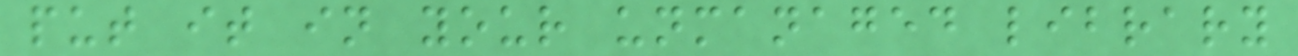put it in your unmanaged library
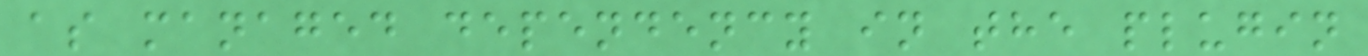as managed dependency in the plugin
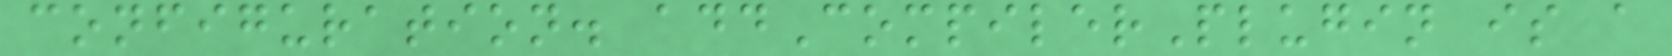configuration. addCompilerPlugin is a
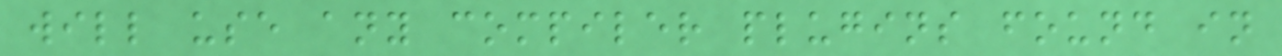will use any compiler plugins found in
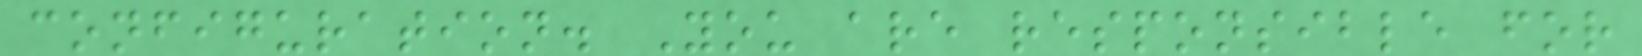configuration. You are responsible for
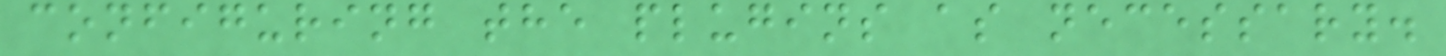configuring the plugins as necessary.
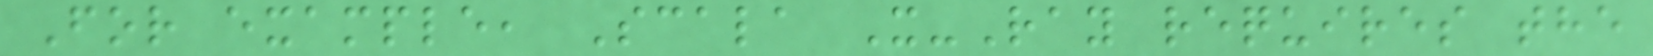For example, Scala X-Ray requires the
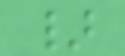}
